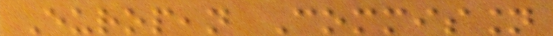European Commission
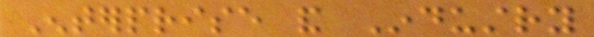Enterprise and Industry
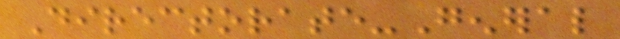Directorate-General
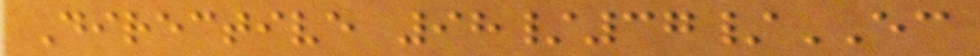Directive 98/37/EC
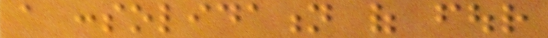a consolidation of four
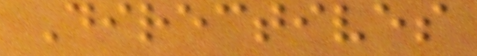Directives
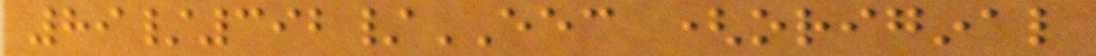89/392/EEC (original
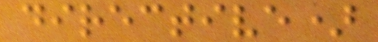directive)
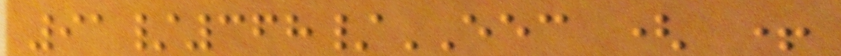91/368/EEC ( +
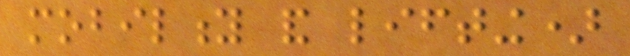mobility and lifting)
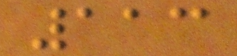113
